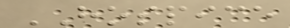HOSPICE
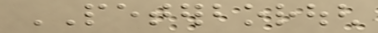PETERBOROUGH
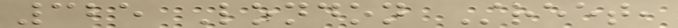325 London Street,
